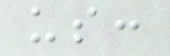us:
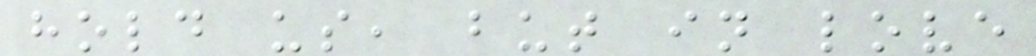hold us, but in love
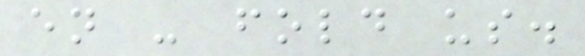en - fold us.
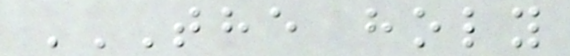THE HOLY
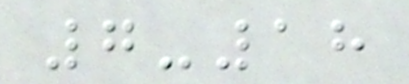7-18
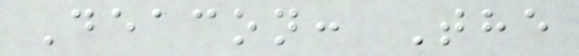Deacon: The
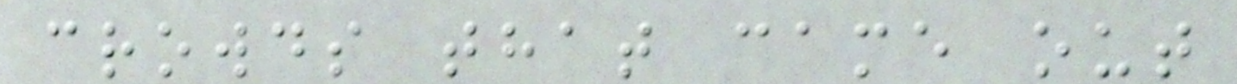crowds that came out
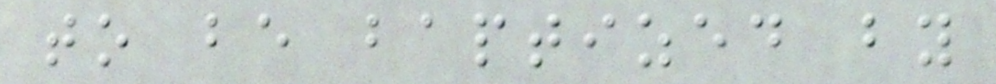to be baptized by
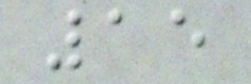15
